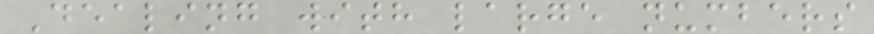Dealing with large numbers
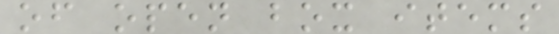of open box items
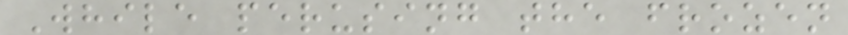While perusing the frozen
